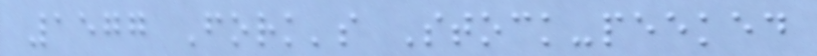1577 Fork's Stock-peeked
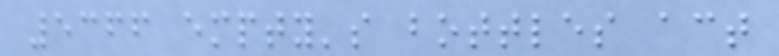5366 empty's bottles act
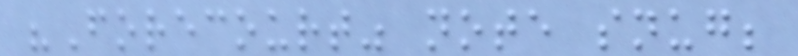"Forecourt" note snug;
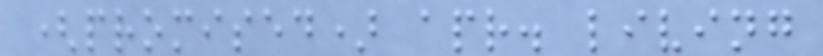(promised) apr. living
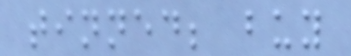tinned; buy
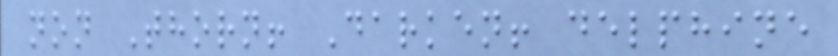non Thorn! Darken! delphine
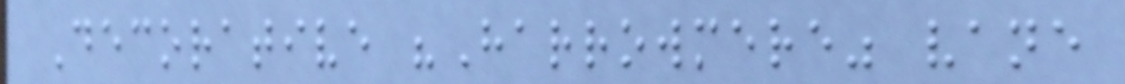Decorative "Harrowmere" vane
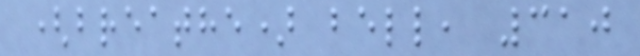(breathe) bell, 310
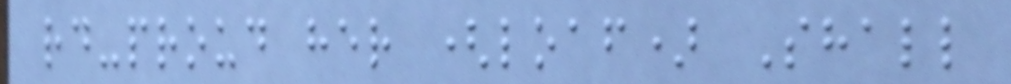rd-proud her (loaf) Shall
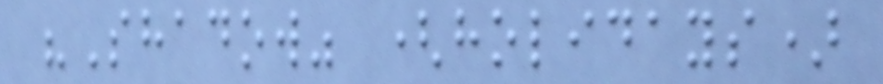"Shadow" (holidays)
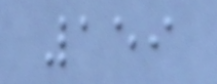159
